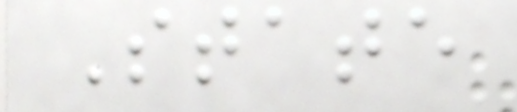State
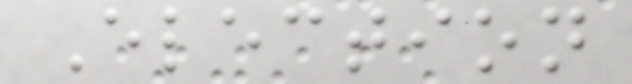Election
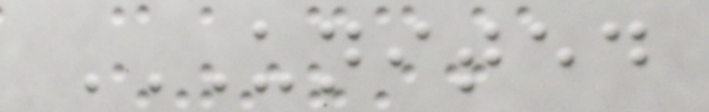UNITED
